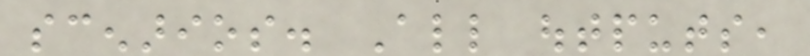scenarios. All outputs,
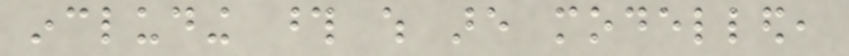including those which are modelled,
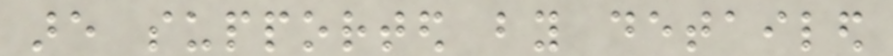are supported by detailed
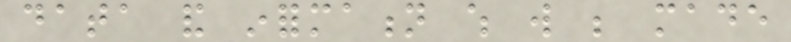data and information which will be made
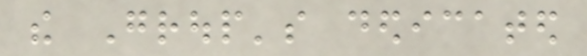the Group's dedicated
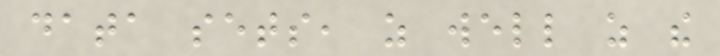data sets, as well as the
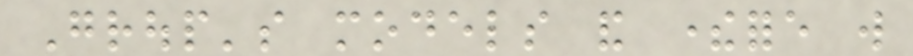Group's models and therefore will
